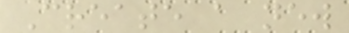Create a new
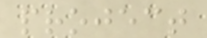project
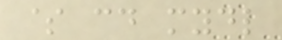$ cd mydl
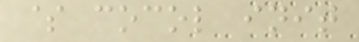$ cocol init
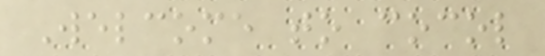Welcome to cocol
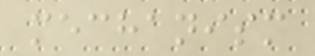mechanism
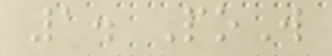1. PoW
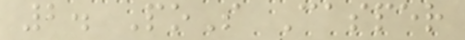2. PoS Casper
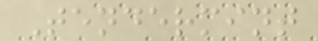Tendermint
